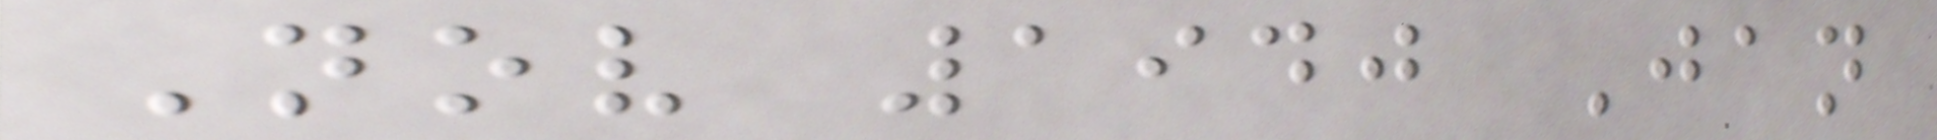Nov 1940 Jan
